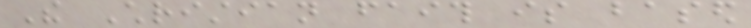The Christian faith is based
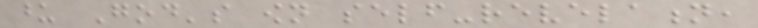upon God's own self-revelation,
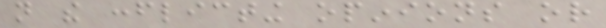not the conflicting opinions or
